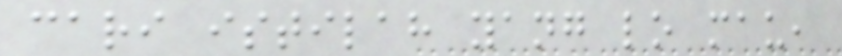cari istilah yang lo mau,
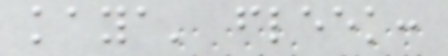kaya' fleek:
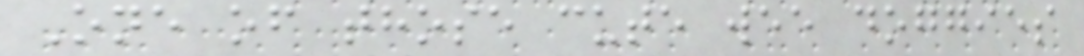One of those cute wee doggies
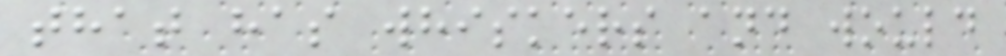that has whiskers and would
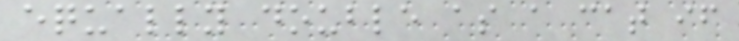equally double as a cat if
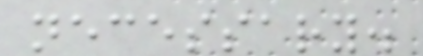necessary.
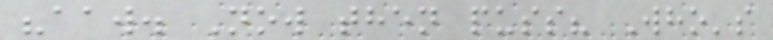"aaw. Now then puss? Who's
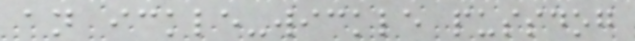an ickle-wickle pussdog
